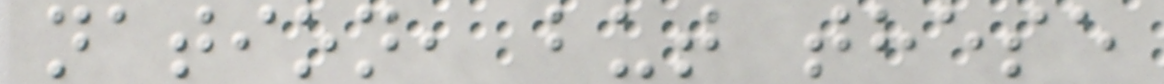nation, but these
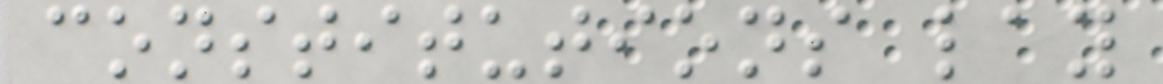constitutions lay
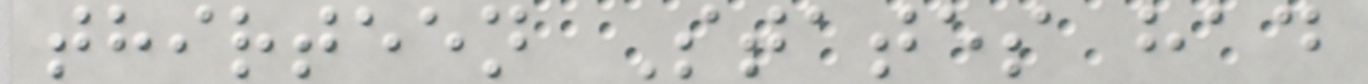thirteen States had
